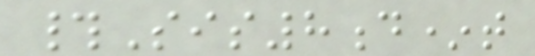#Sis8d*t
